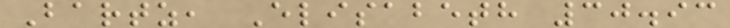Bartz, Elisabeth 30.93
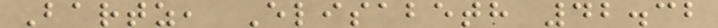Bartz, Elisabeth 42.32
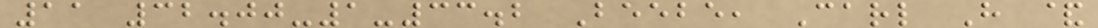11 32.00-1-33.2 Beebe, Carl H &
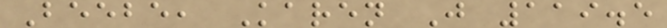Beebe, Karen J 119.5
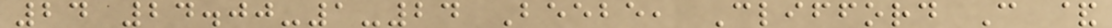24 24.00-1-24 Beebe, Clifford C &
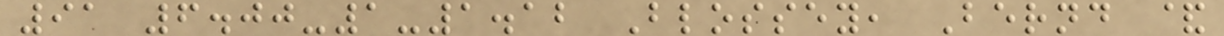91 6.00-1-1.12 Blossey, Bernd &
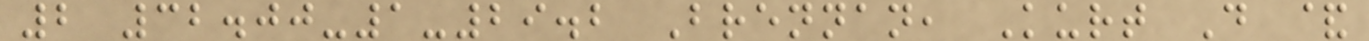2 32.00-1-29.2 Brennan, Kurt D &
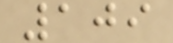109
